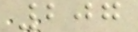207
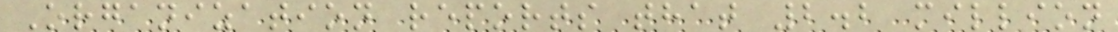Organization reports that 2.2 million
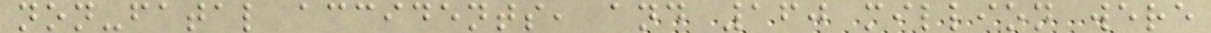non-fatal accidents, and 160 million were
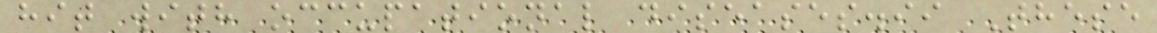hit with occupational diseases.ii These
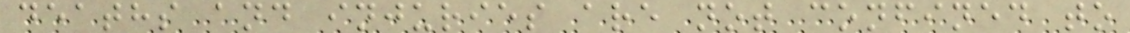deaths and injuries are not confined to
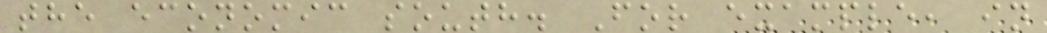the economic south. For example, in
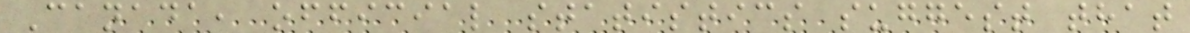Canada, official statistics suggest that
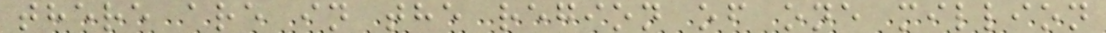there are in the region of one million
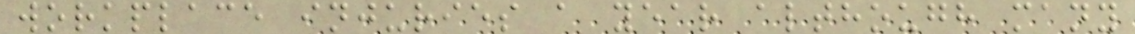workplace injuries a year although many
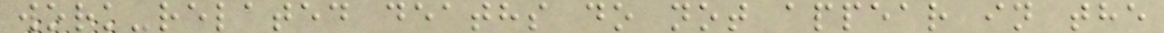work-related deaths do not appear in the
